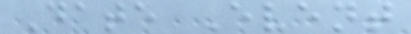Date Event
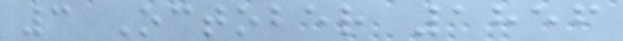3 October 1856
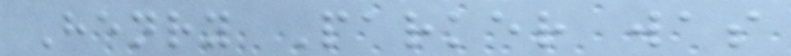Henry Parker was
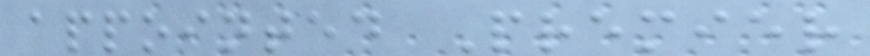appointed Premier
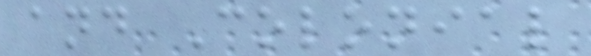and Colonial
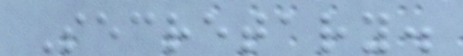Secretary.
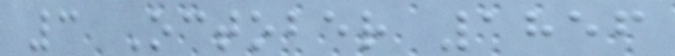3 October 1856
